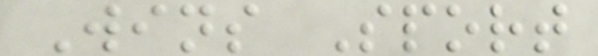Wins Sport
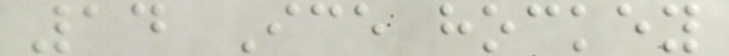14 Ice hockey
